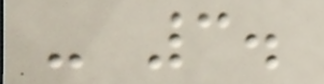- 3.
